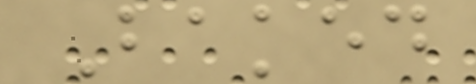Baked
